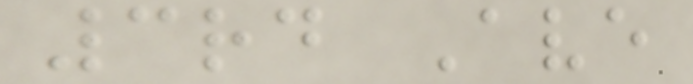3rd Ave
